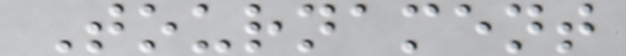Tournament
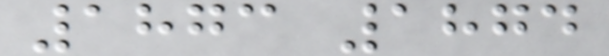1873 1874
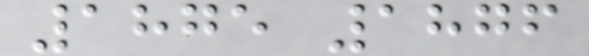1875 1876
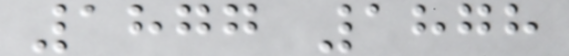1877 1878
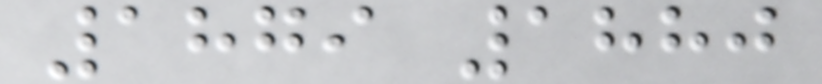1879 1880
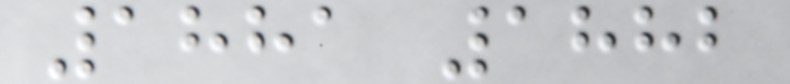1881 1882
